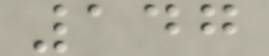147
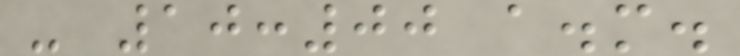- 10:00 a.m.
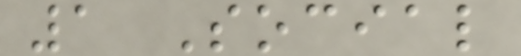1 Social
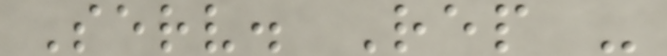Serv. Rep -
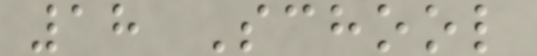18 School
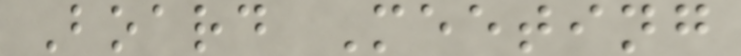Board Meeting
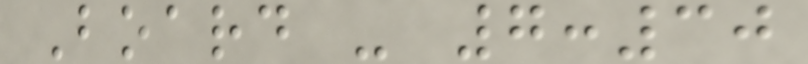Board - 7:30
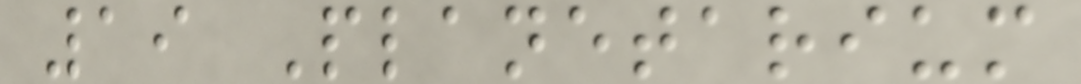19 Planetarium
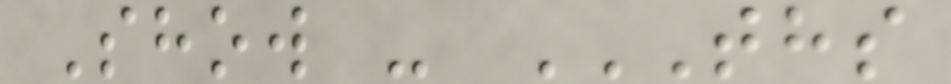Show - THS
